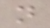n
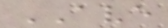AVE
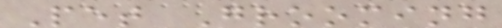Pet Grooming
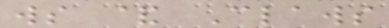ws & Claws
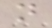n
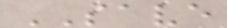SAVE
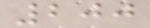200
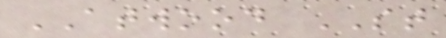ATWOOD ST
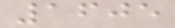1605
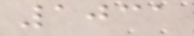1031
